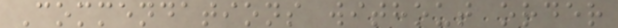Commendations without order
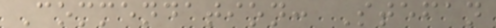Commendation: Stefan
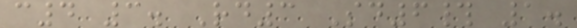c4 3. Rd3 Sd6# 1.
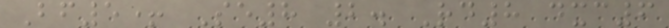Bf5+ Se8 2. Rd8 dxc6
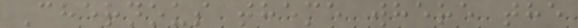Chernous theme where the
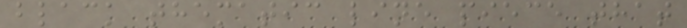black thematic line piece that
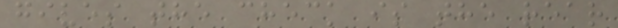gives the check is the rear
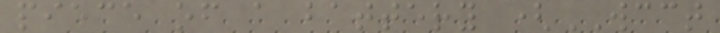piece of a battery (WCCT
